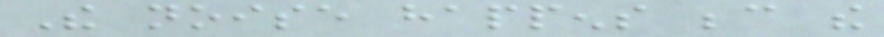The noise happens because the
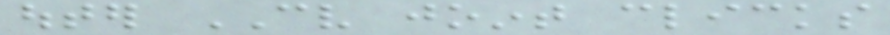outer CV joint clicks
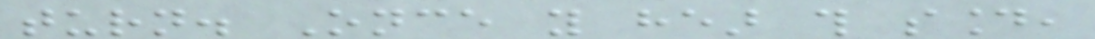turn. Once you hear this sound,
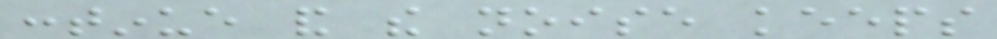continue and the noise keeps
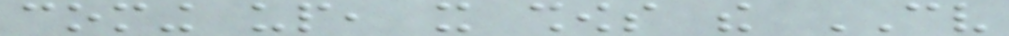coming up, it shows the CV
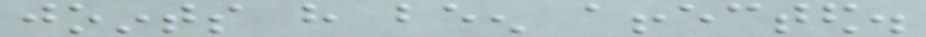joints have been affected.
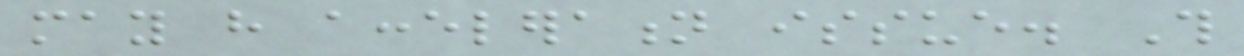may have acceleration issue. This
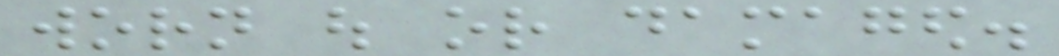worn out or damaged.
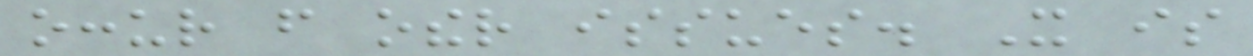occur from other issues. It is
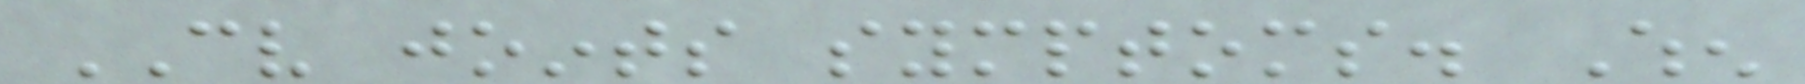CV joints symptoms. When
